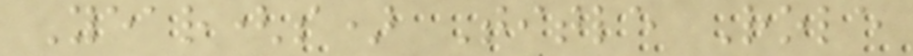Year(s) Title Role
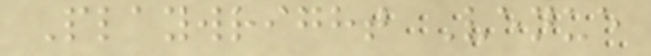Playwright Venue
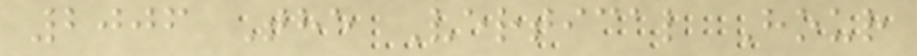2006 The Vertical Hour
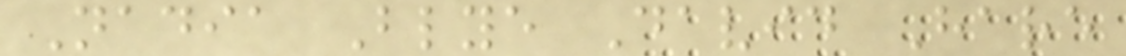Nadia Blye David Hare
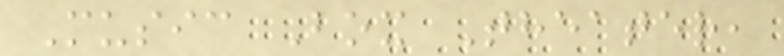Music Box Theater,
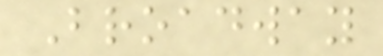Broadway
